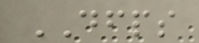DFPS
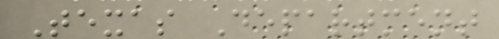Texas Department
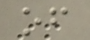of
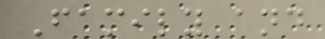Family and
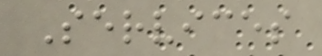Services
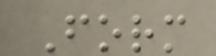Form
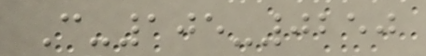C-105-0250
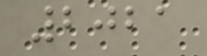2021
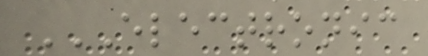ELECTRONIC
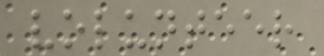volunteer
